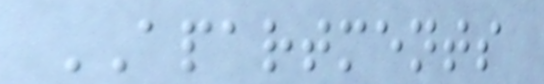APARTMENTS
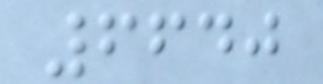6640
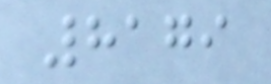8179
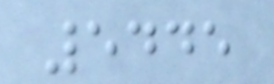5445
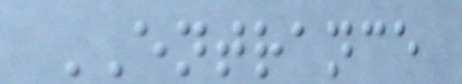ENTRANCE
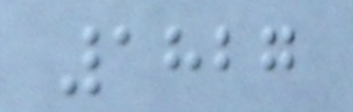1827
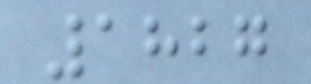1827
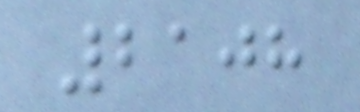2108
